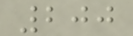200
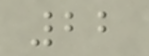22
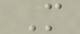M
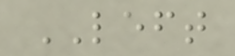LEFT
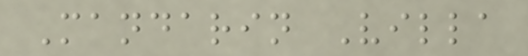Mandarin Villa
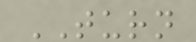TURN
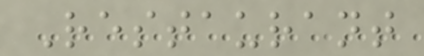Restaurant
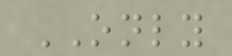ONLY
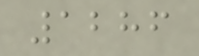1286
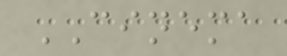CINEMA
